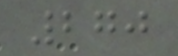270
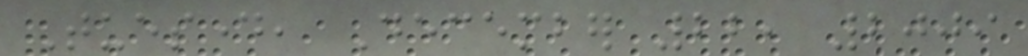Tuesday, December 22, 2009
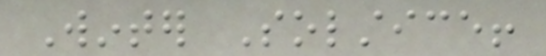Winter Solstice!
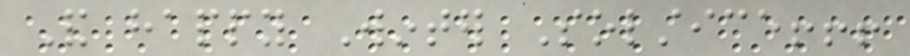And happy Winter Solstice!!!
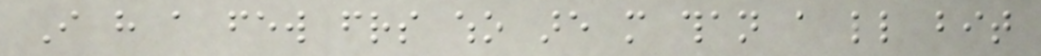I have a few friends who are more than a little bit
